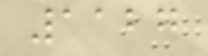1127
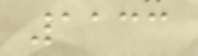1133
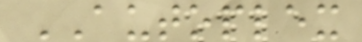AUTOPLEX
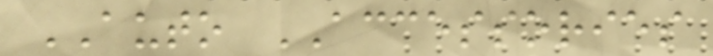AUTO ACCESSORIES
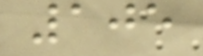105
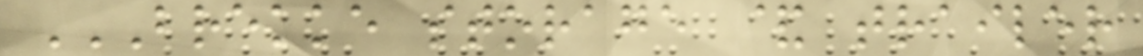BREKKE STORAGE & TRAILER
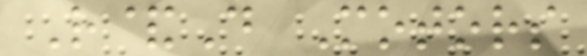R&D Motors
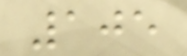105
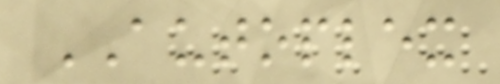AUTOPLEX
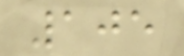105
